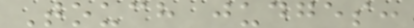Touch judges:
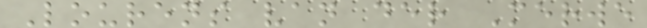Lourens van der Merwe
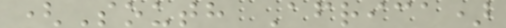(South Africa)
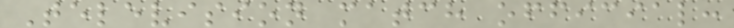Television match official:
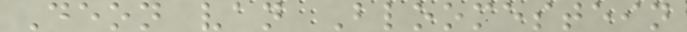Deon van Bloomestein
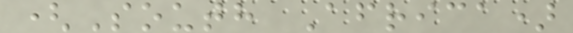(South Africa)
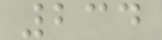234
